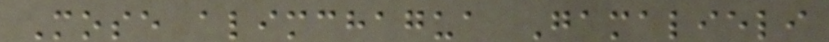Mose alimchagua Gamalieli
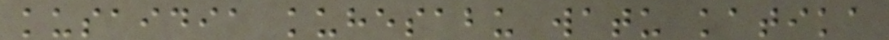kusaidia kuhesabu watu katika
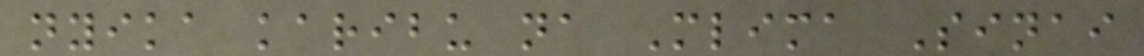nyika karibu na Mlima Sinai
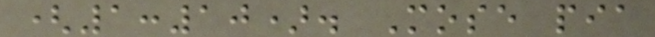(1:10). Mose pia
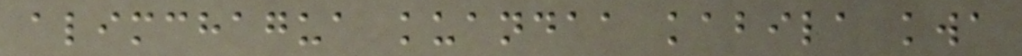alimchagua kuandaa kabila kwa
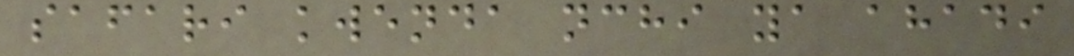safari kwenda nchi ya ahadi
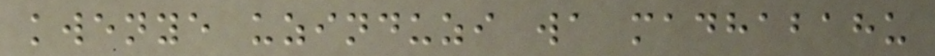kwenye uzinduzi wa madhabahu
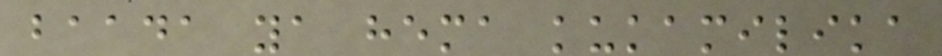baada ya hema kukamilika
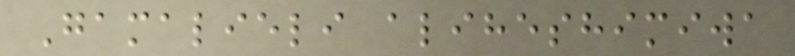Gamalieli aliheshimiwa
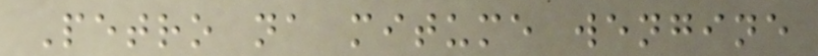Petro na mitume wengine
